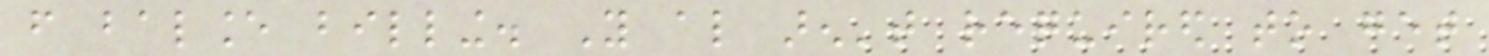from balance billing. You also aren't required to get
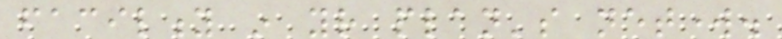facility in your plan's network.
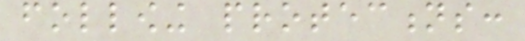following protections:
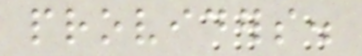providers.
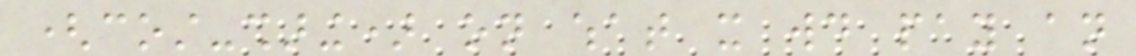(cost-sharing) on what it would pay an
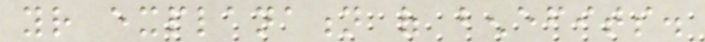your explanation of benefits.
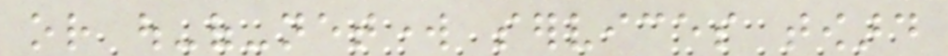or out-of-network services toward
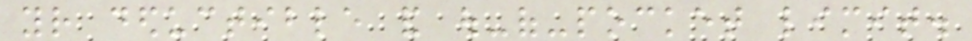your deductible and out-of-pocket limit.
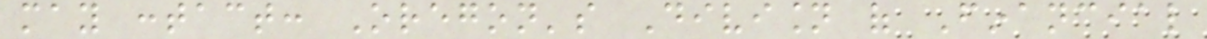may contact: Oregon's Division of Financial
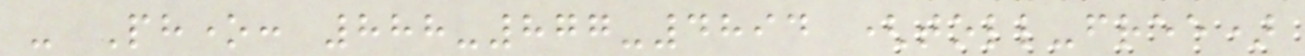- Phone: 888-877-4894 (toll-free)
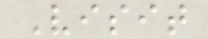Visit
